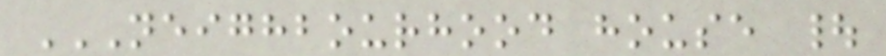NEIGHBOURHOOD HOUSE |
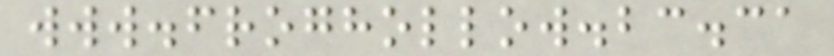www.froghollow.bc.ca
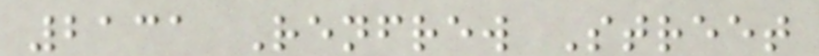2131 Renfrew Street
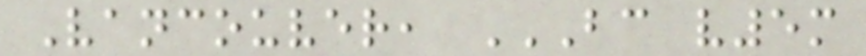Vancouver, BC V5M
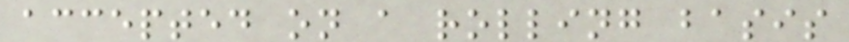accepted on a rolling basis
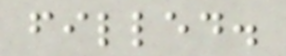filled.
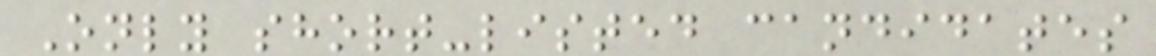Only short-listed candidates
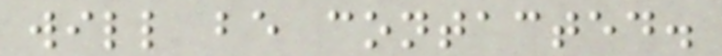will be contacted.
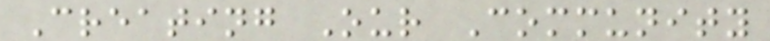Creating Our Community
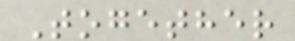Together
